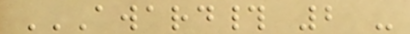AWARD# 2 -
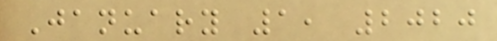January 1, 2020
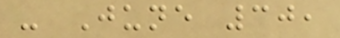- June 30,
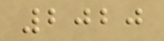2020
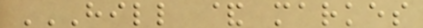HILL & MARKES
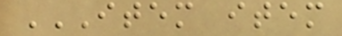ITEM ITEM
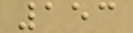153
